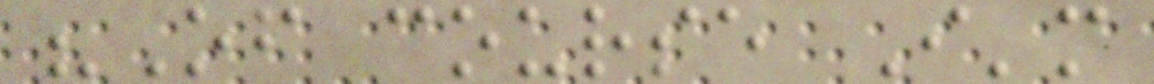"Of course I'm
